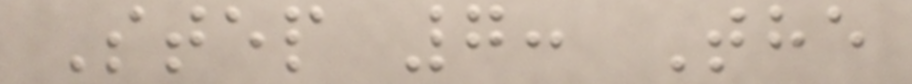Step 7: The
